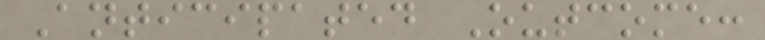Anticipated Outcome:
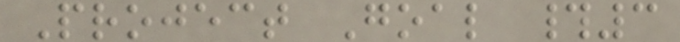Project Goal #3
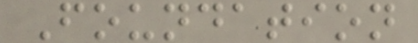Foundation
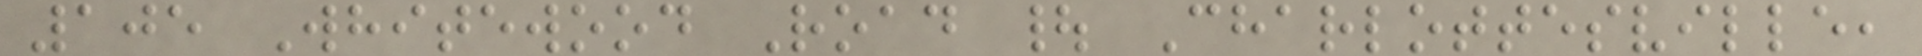105 Whitewood Road | Charlottesville,
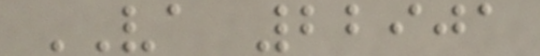VA 22901
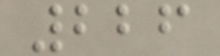226
